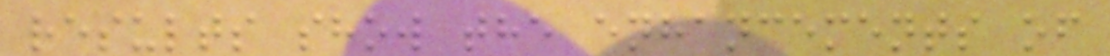results show the enhancements of
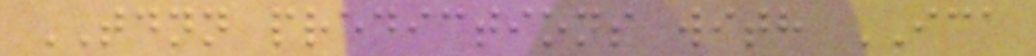TDNN predictions with ICA
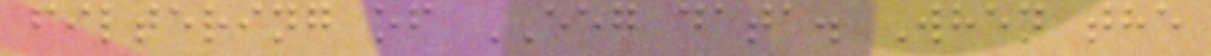filtering of EEG data. When the
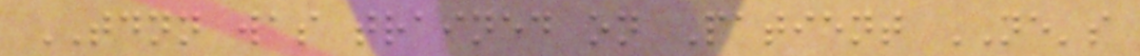TDNN was trained on Patient NE's
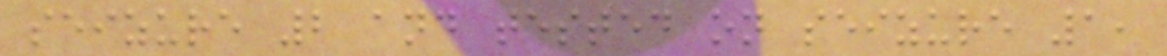seizure 2 and tested on seizure 1,
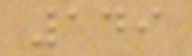149
